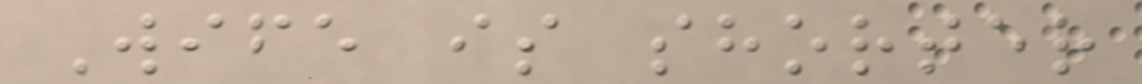Wife is shorter
